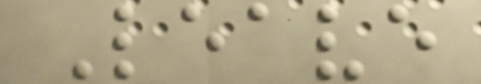Leave
